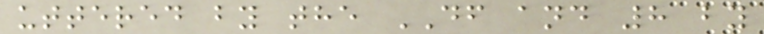uttered by the DF and 8 by
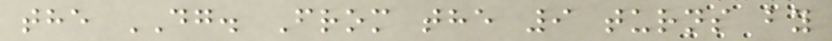the DG. From the 9 turns by
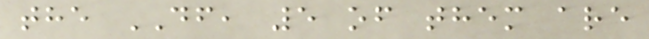the DF, 5 of them are
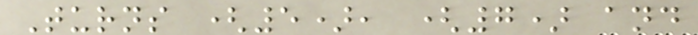Turns (5), (7) and
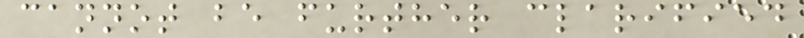cannot be further clarified
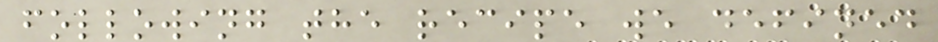following the recipe we defined
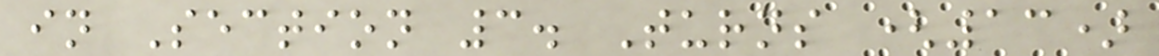in Section 3. Turns (13)
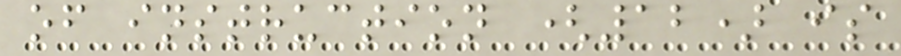of instruction (12) is
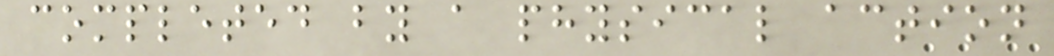completed by a physical action
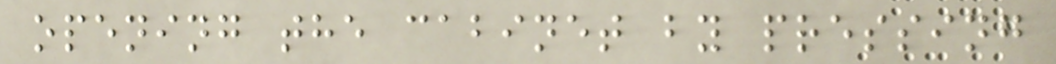opening the cabinet by pressing
